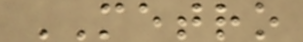METRO
